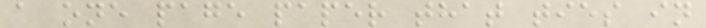a one page paper that ties in
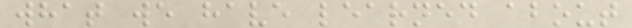what we have learned about
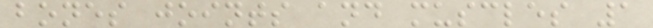bones joints and muscles 1
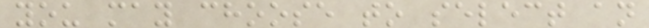you may choose to select an
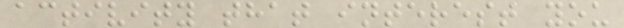activity that interest you
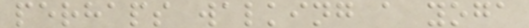perhaps walking a yoga
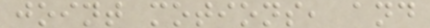joint motions, and
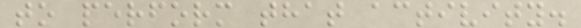to perform that activity.
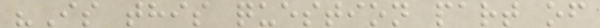"Is this question part of
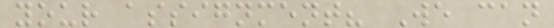your assignment? We can
